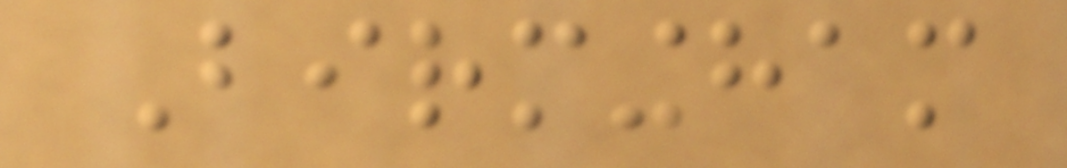Birmingham
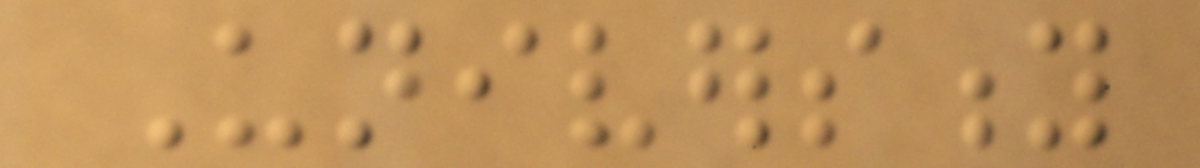University
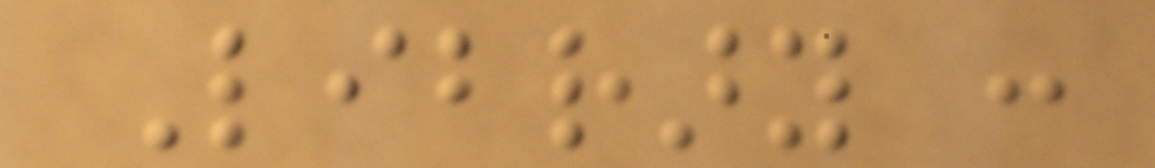Library :
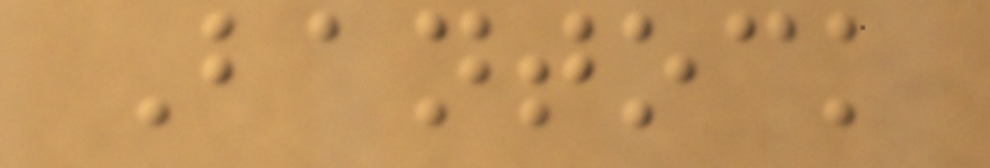Bantock
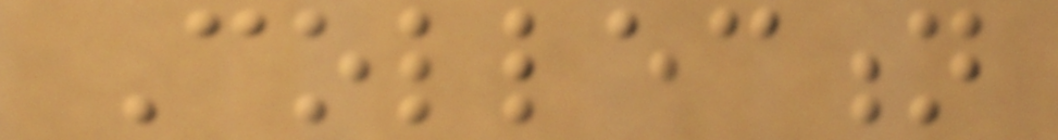Collection
